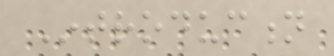Introduction
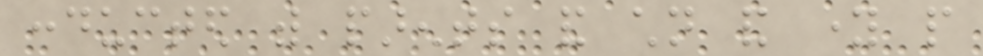conducted with parents and children and young people
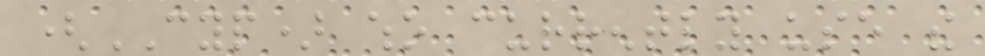(CYP) who currently use the
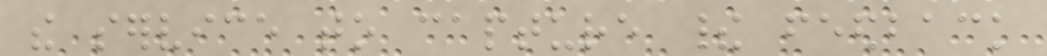the service to capture their feedback
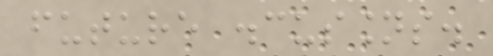future discussions.
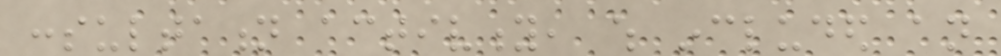consultation activity, which included an
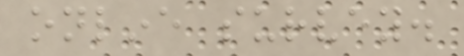online survey.
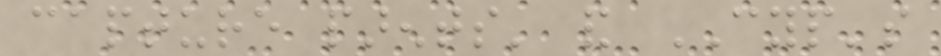capture parents' and CYP's
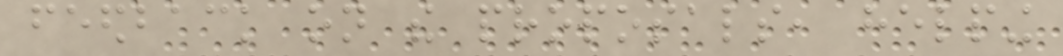feedback on the proposals, helping
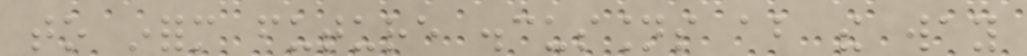to inform future discussions about the way
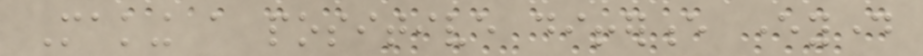Making a positive difference everyday
